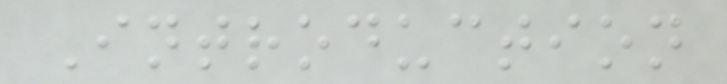Introduction
